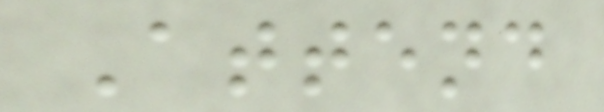Attend
